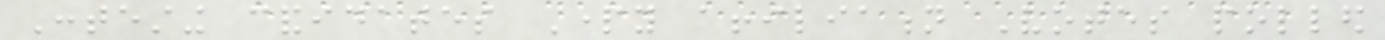Contesting candidates Party affiliation Votes polled
